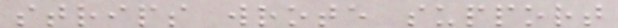strips wrote support
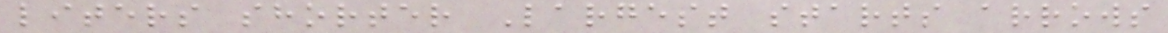liters shorter Largest starts arrows
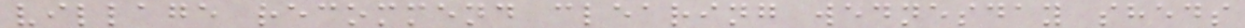village recommend clearing wednesday sheds
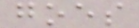goes
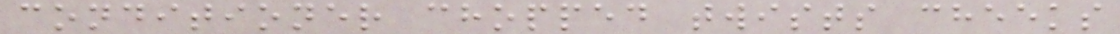conditioner chopped twists cheeks
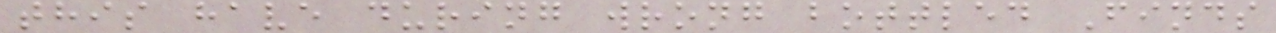this have during wrong bottled Finds
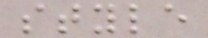style
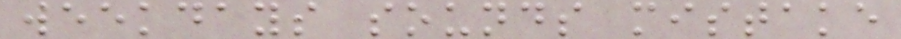weekdays sounds mistake
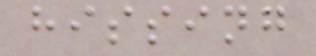hissing
